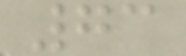73
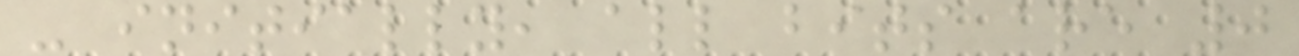- initially, all bits are 0
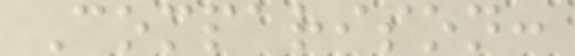Comparison:
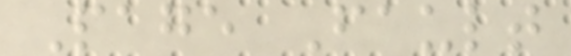Page Fault
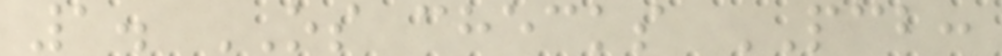1. OS checks PCB:
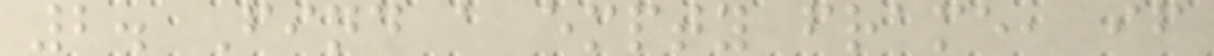2. Find a empty frame, if
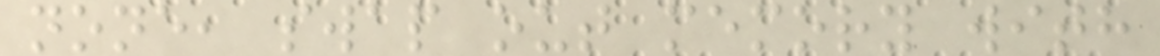none, swap out memory with
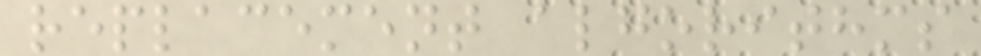replacement algorithms
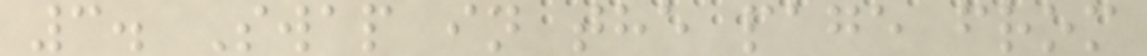3. Swap in the page from
